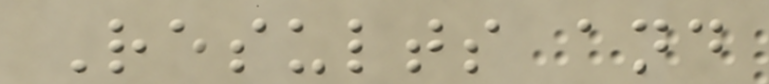Results and
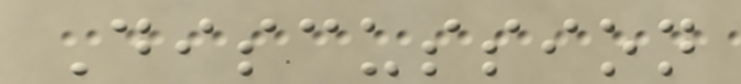Discussion
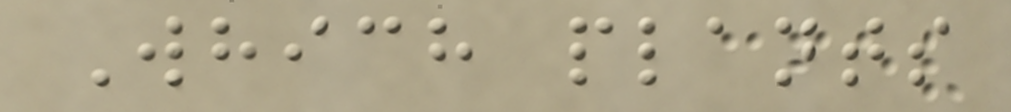Which plants
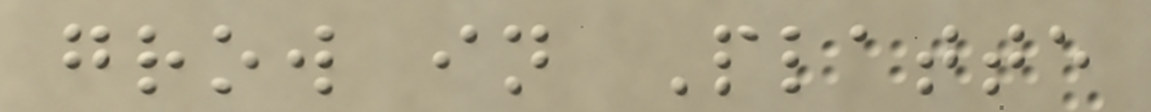grow in Platte
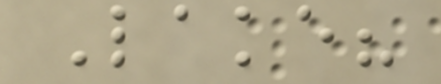Lake?
